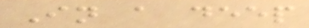In a deep
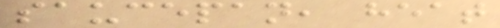saucepan, heat
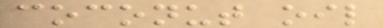coconut oil
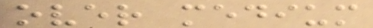over medium
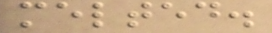melted.
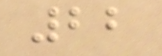22
